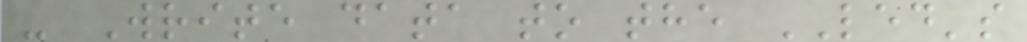- Write data to the LED's
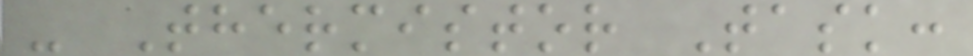- Thermistor Task:
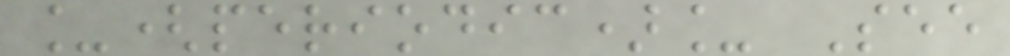_(periodic)_ See
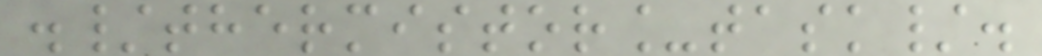./thermistor_task/.
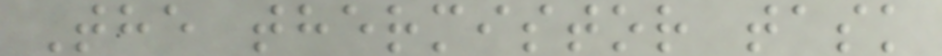The thermistor task
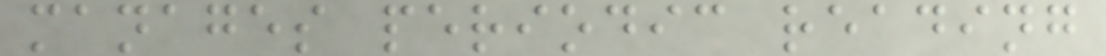manages periodic reading
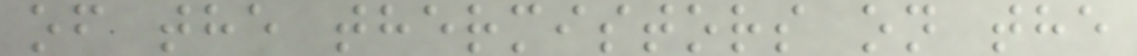of the thermistors on the
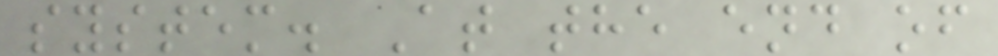system. At the end of
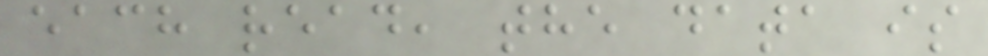each read, the data is
